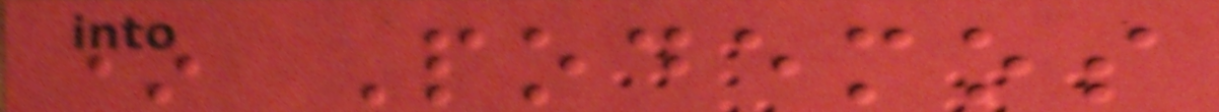* Podemos
